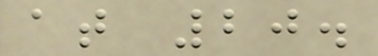at 20.
